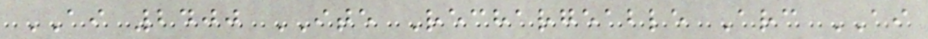AI 2400 ITE Rechargeable Arc AI
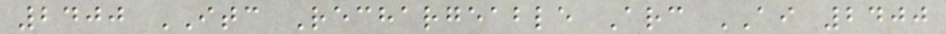2400 ITC Rechargeable Arc AI 2400
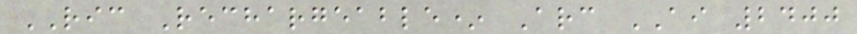RIC Rechargeable* Arc AI 2400
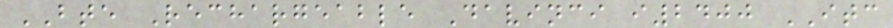BTE Rechargeable Davinci i2400 ITC
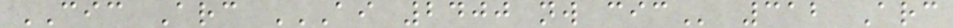CIC Arc AI 2400 NW CIC 312 Arc
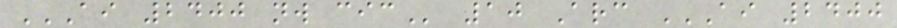AI 2400 NW CIC 10 Arc AI 2400
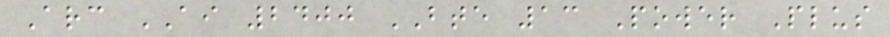Arc AI 2400 BTE 13 Power Plus
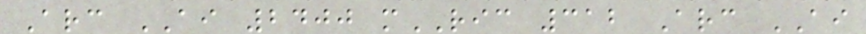Arc AI 2400 mRIC 312 Arc AI
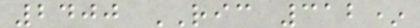2400 RIC 312*
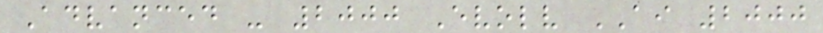Advanced - 2000 Evolv AI 2000
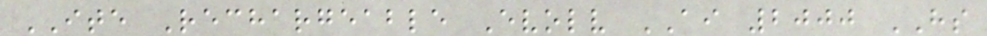ITE Rechargeable Evolv AI 2000 HS
